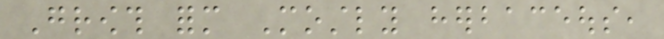Growth form Mostly herbaceous,
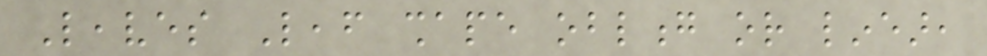Leaves Leaf shape oblong or linear,
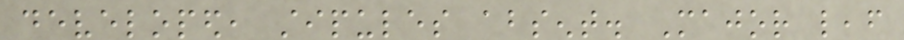developed, stipules absent. Major leaf
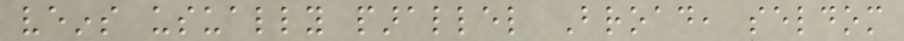veins usually parallel Broad, seldom
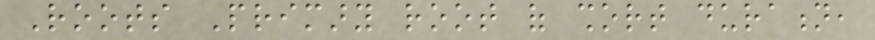Roots Primary root of short duration,
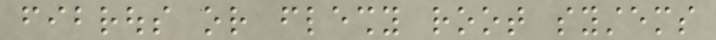fibrous or fleshy root systems
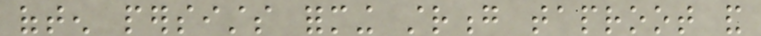often persists forming strong taproot and
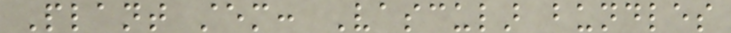Plant stem: Vascular bundles
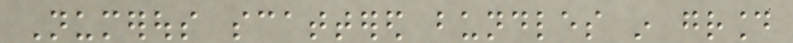Numerous scattered bundles in ground
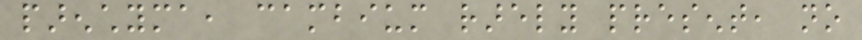parenchyma, cambium rarely present, no
